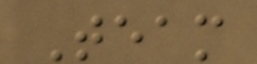Team
